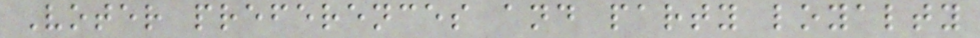Voter preferences and party loyalty
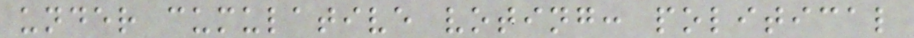under cumulative voting: political
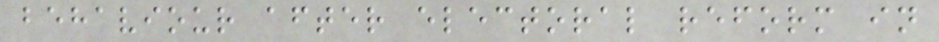behaviour after electoral reform in
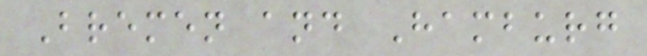Bremen and Hamburg
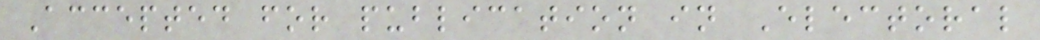Accepted for publication in Electoral
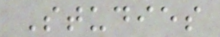Studies
